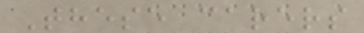These carers
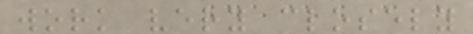work very closely
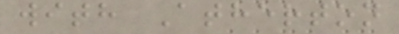with Atherton
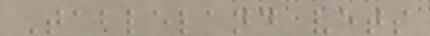Tableland vets
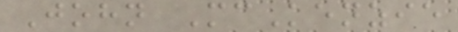John McKenzie
